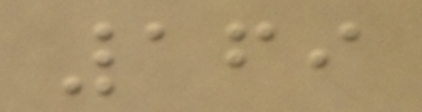169
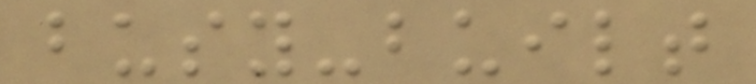busy-built
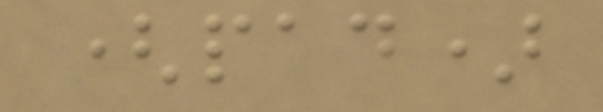(pad)
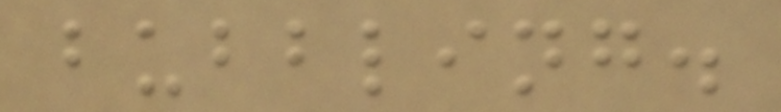bubbling.
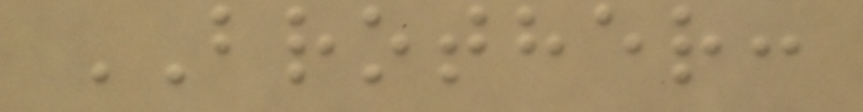BROTHER:
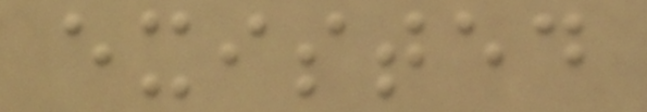existed
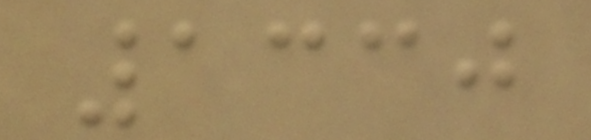1330
